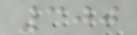300
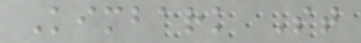Kimbark St
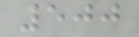500
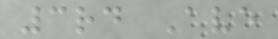3rd Ave
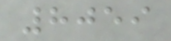8059
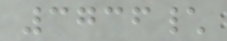3736\
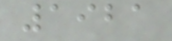1921
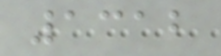1312
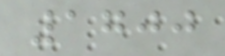1700
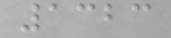1323
